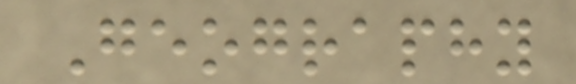Geography
